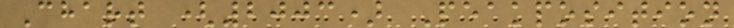Chart (2003) Peakposition
